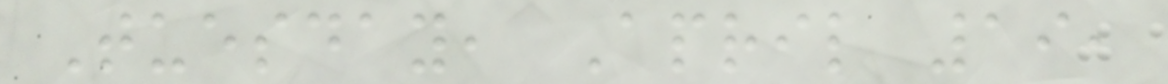Tuesday, April 19,
